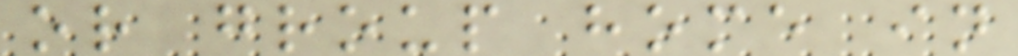or group home in
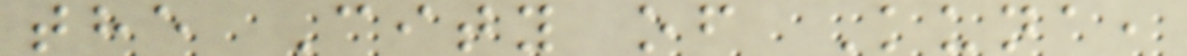the City of Kuna,
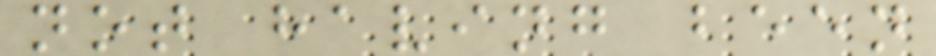not having been
